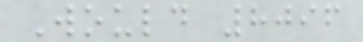Would 8096
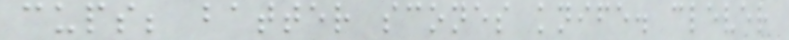cups; batter scones knife. clever
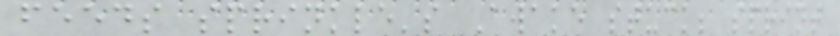feeds sprinkle's Awake stuck; sprint
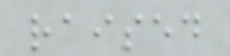raised
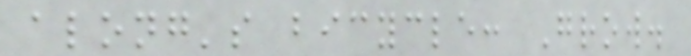along's bicycle: Grow.
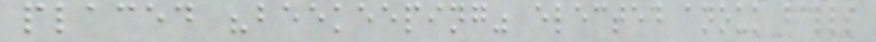placed "beekeeping" elected anouk balls
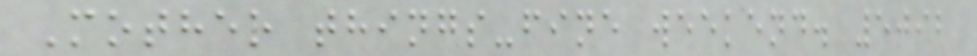Mother things-fine weekend. 5092
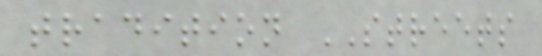tradition STREETS
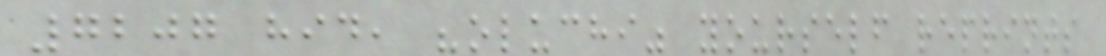7207 hid, "oluchi" yourself reprints
